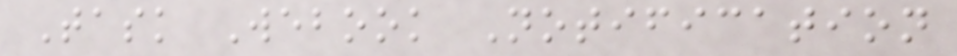Task Webook Notification
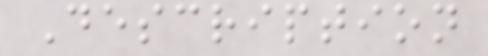Description
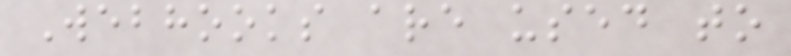Webhooks are used to
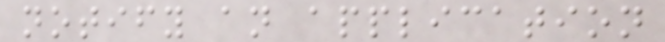notify an application
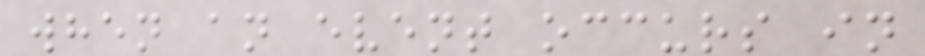when an event occurs in
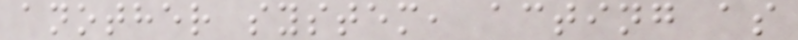another system, acting as
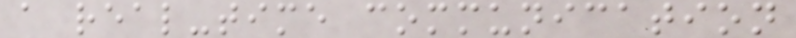a real-time communication
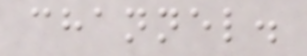channel.
